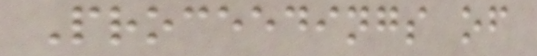Proceedings of
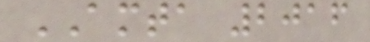AMTA 2016
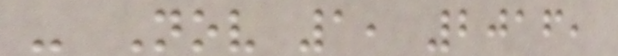- Nov 1, 2016,
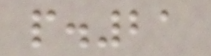p.21
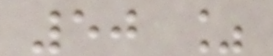50 %
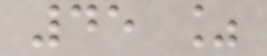45 %
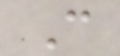C
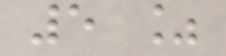5 %
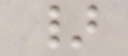}
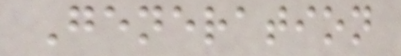Generation
